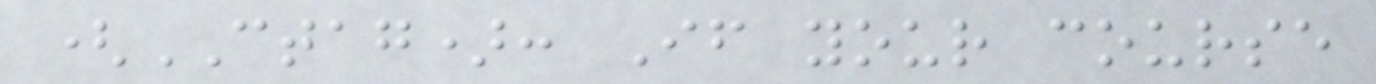(CTAG): If your course
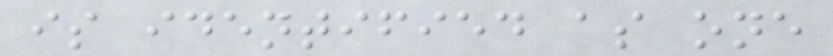is identified as one
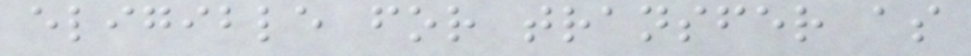eligible for transfer as
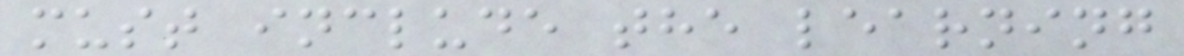must include the learning
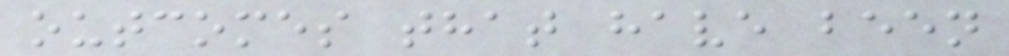outcomes that have been
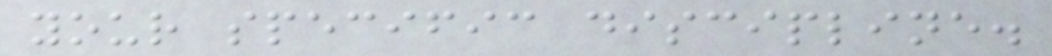your specific discipline.
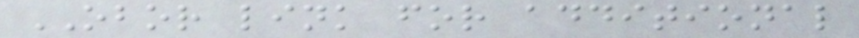OBOR link for additional
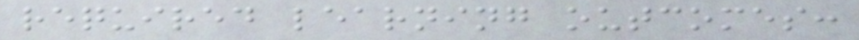required learning outcomes:
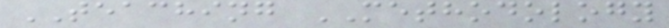TEACHING METHODOLOGY
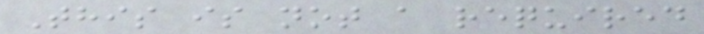This is not a required
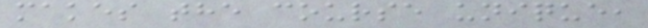makes the course unique,
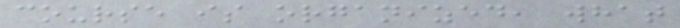course is organized, what
